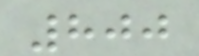800
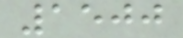1500
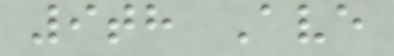9th Ave
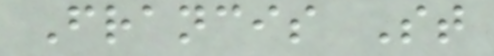Francis St
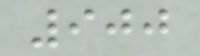900
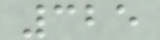325
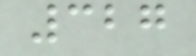327
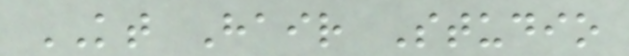KT Hair Studio
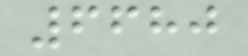6680
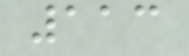113
